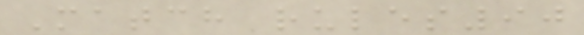Match rules90
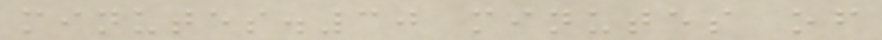minutes.30 minutes of
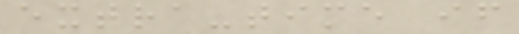extra-time if
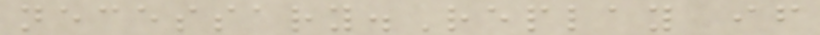necessary.Replay if
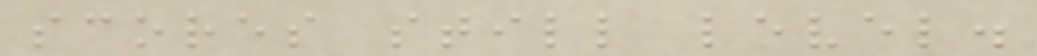scores still level.
